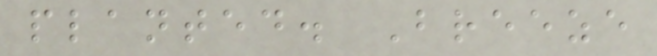planted. Breeze
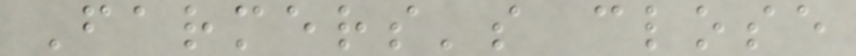Farmers's close
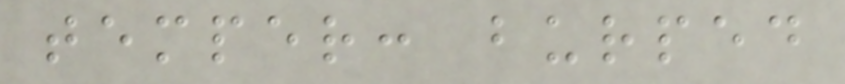temper: burped
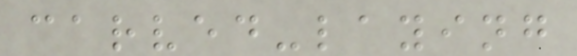carved-laying
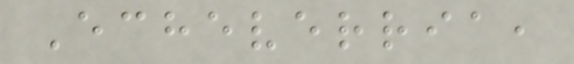Echeverria,
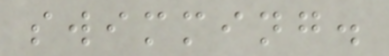swimming.
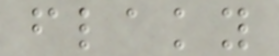flaky
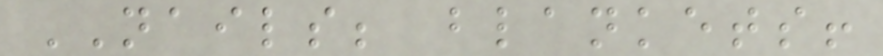NAILS; blankets!
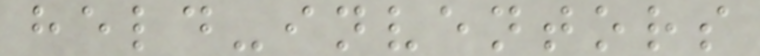held-inventors
